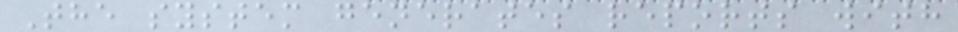The system generates reports with
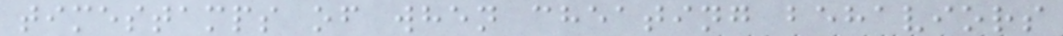timestamps of when cheating behaviors
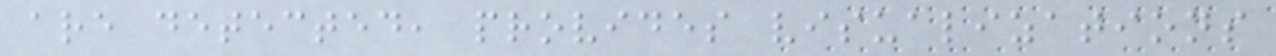are detected, provides visualizations
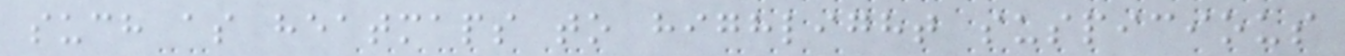such as heatmaps to highlight suspicious
